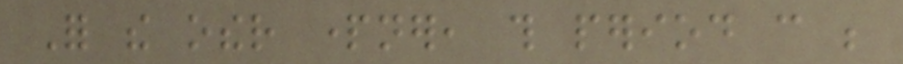For the other partner, this period can be
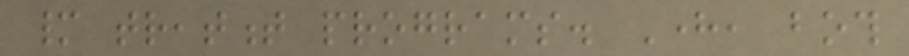many treatment programs. Here, both
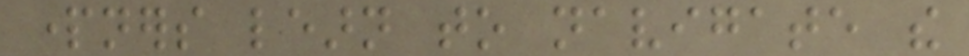partners learn to navigate the
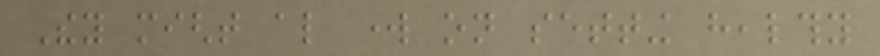They might also work on setting healthy
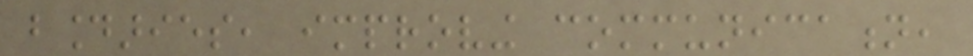boundaries, improving communication,
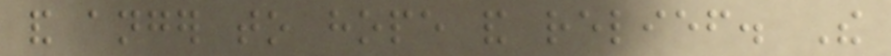and anger to hope and relief. The
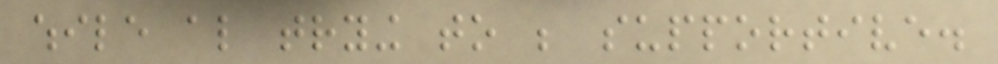while also trying to be supportive.
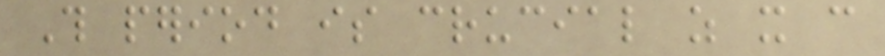This period is crucial as it can
